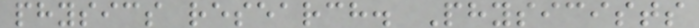physics research. Physicists
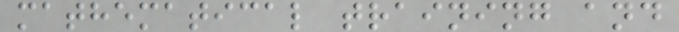mathematical training and
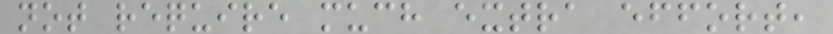not require much extra effort,
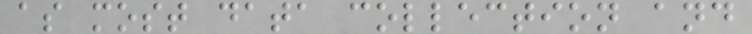as most data collection and
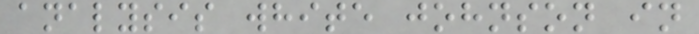analysis white johnson in
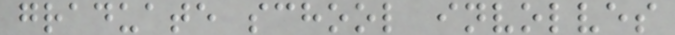graduate school involves
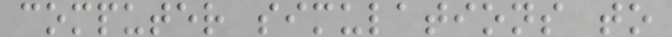computer simulations to
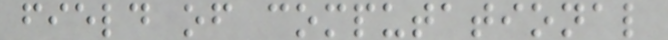field of computational
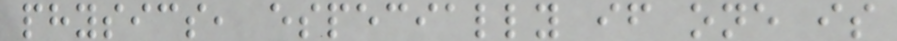physics, especially if one is
